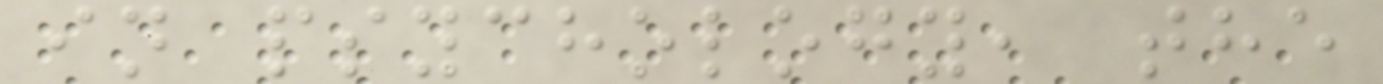in psychology, the
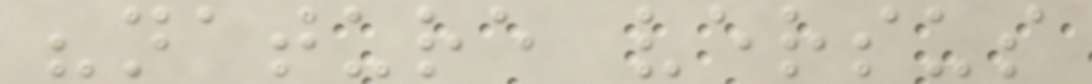"nature versus
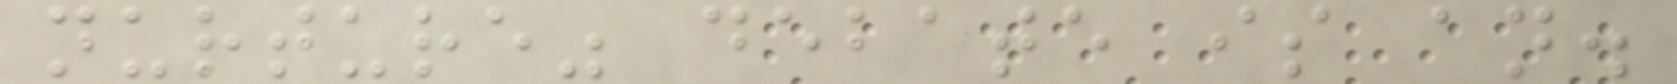nurture" debate is an.
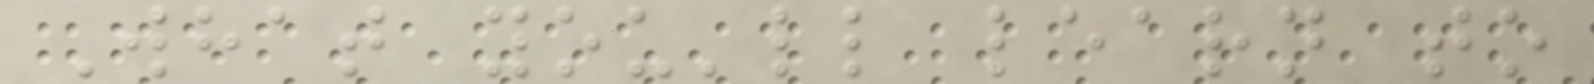What you'll learn to
